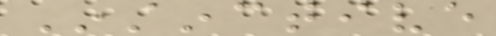Instinctive
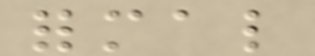formal
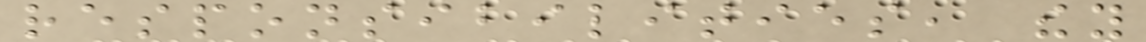responsibilities, they
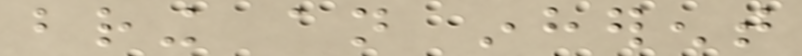bring an inherent
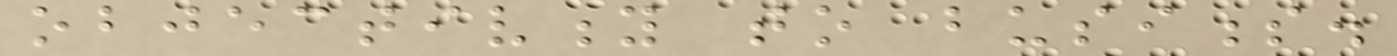objectivity to business.
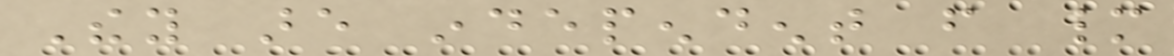They are independent from many
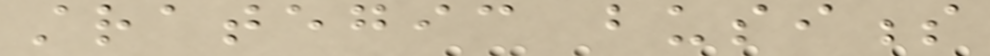strategic business
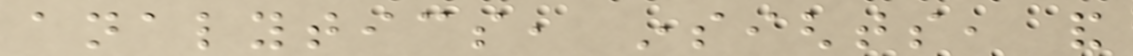analytics, insights, and
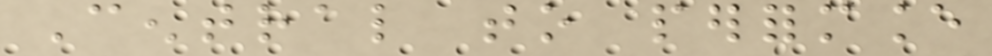Central to performance
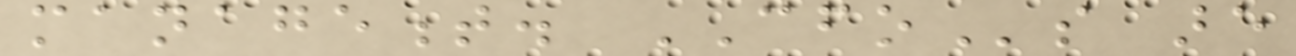management. CFOs are
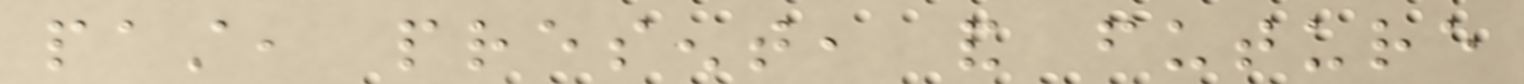past, present, and future
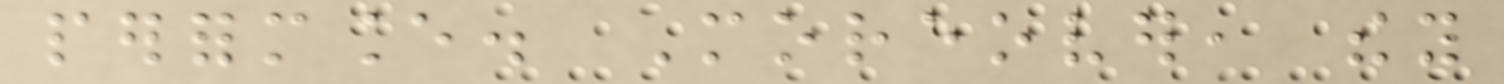performance. Moreover, they
